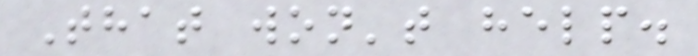That won't help.
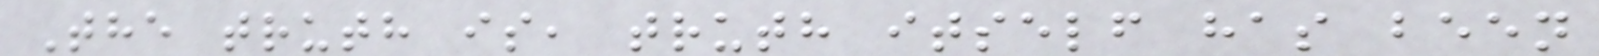The truth is, truth itself has been
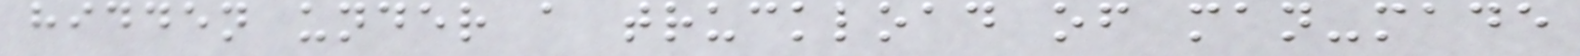hidden under a truckload of man-made
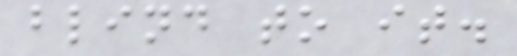blind to it.
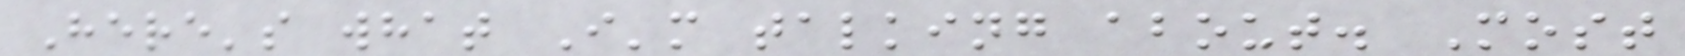Here's what I'm talking about. Most
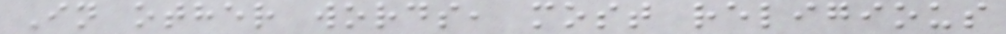In other words, most religious
